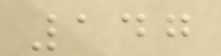147
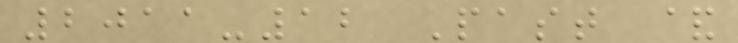2011-12 Past &
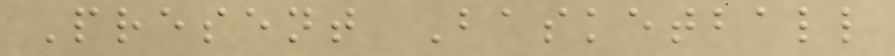Present Basketball
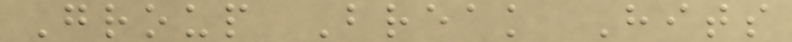Group Break Hits
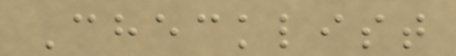Checklist
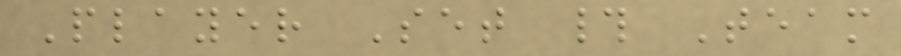Player Set # Team
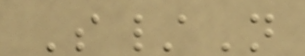S/N
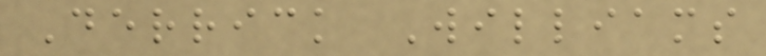Derrick Williams
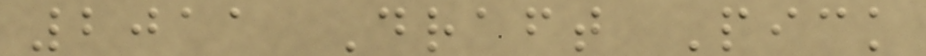2011 Draft Pick
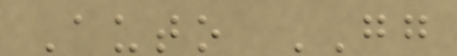Auto GG
